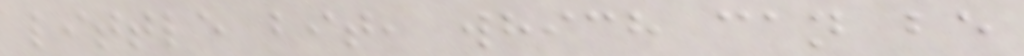little bit, which can be
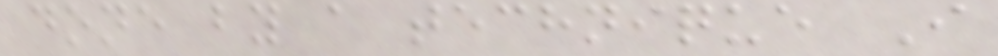done by a technique I
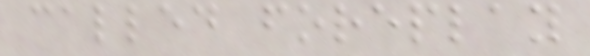called foreplay
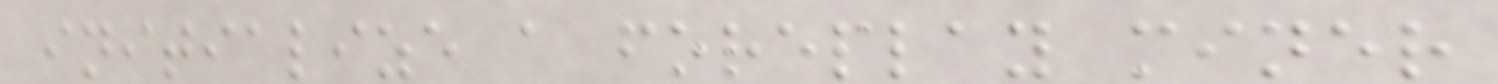initialize a foreplay miner
